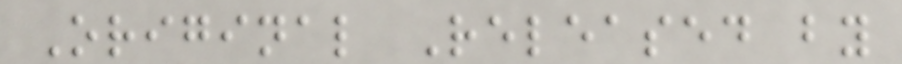Original Released by
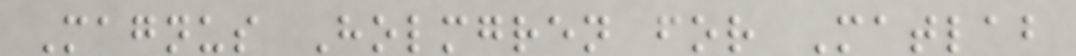Magnus Holmgren for Matlab
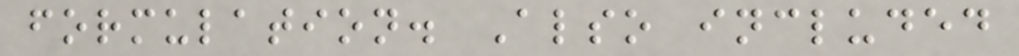formulation. Also included
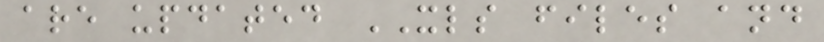are updated XLS files and
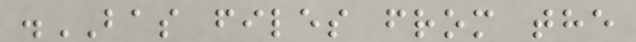.BAS files from the
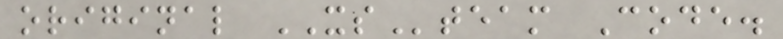original XSteam Code.
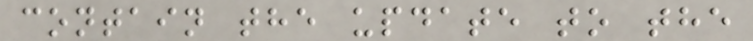contain the update to the
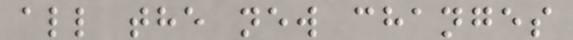all the new changes
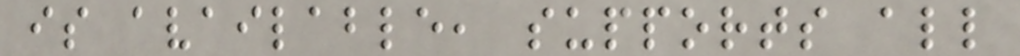is available, supports all
